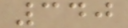340
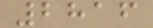2816
